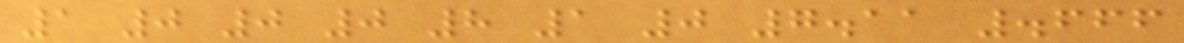1 0 0 0 8 1 0 7.11 .666
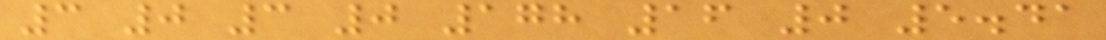3 0 3 0 178 16 0 5.41
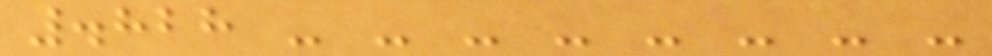.828 - - - - - - - -
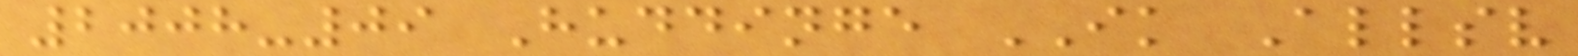2008-09 Huddinge IK Allsv
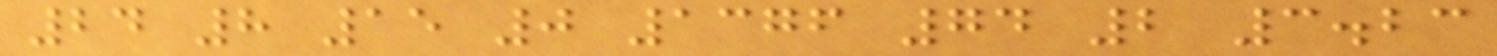24 8 15 0 1376 74 2 3.23
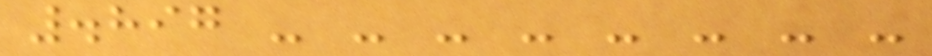.897 - - - - - - - -
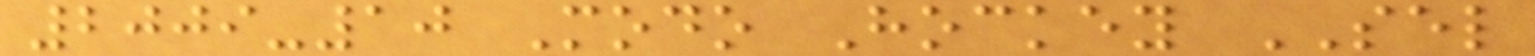2009-10 Modo Hockey SEL
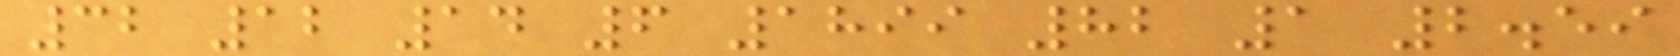32 12 14 6 1899 82 1 2.59
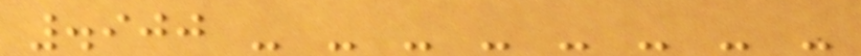.900 - - - - - - - -
